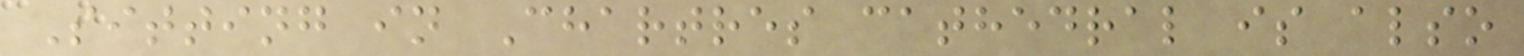Sitting in Chartres cathedral is also
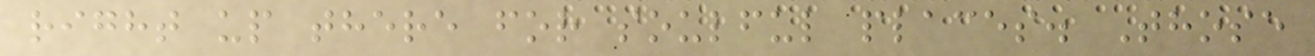right up there for soulful places. Those
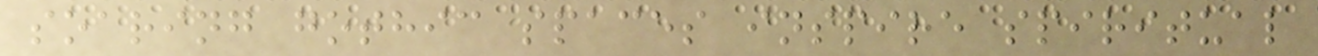soaring gothic spaces inspire spiritual
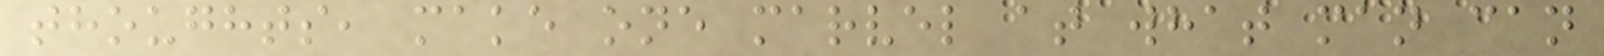thoughts, make one marvel at what man can
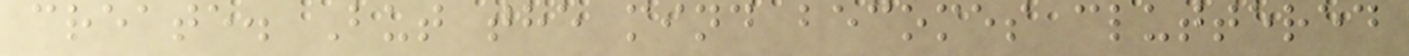create. But the mind becomes cluttered
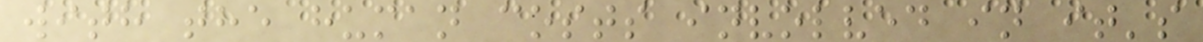with the human costs involved in it's
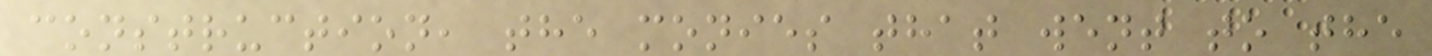construction, the monies that went to the
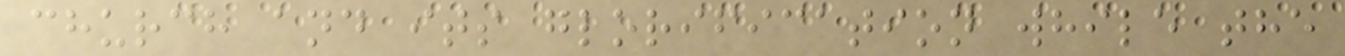church and its glorification while the
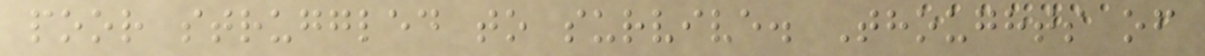poor struggled to survive. Thoughts of
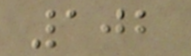102
